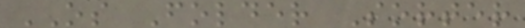OS Folder Sorter
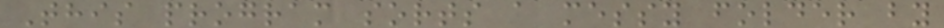This program sorts a messy folder by
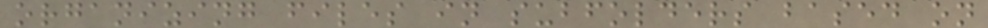organizing files in subfolders based on
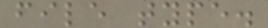file type.
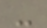-
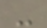-
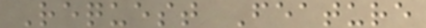Request Feature
